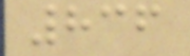836
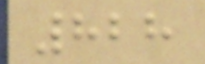828
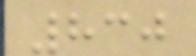830
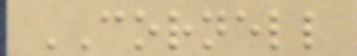CORNELL
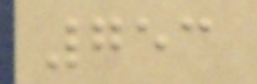753
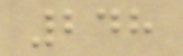248
